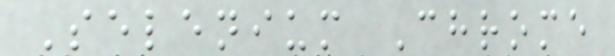Selenium Chrome
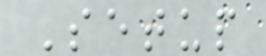Setup
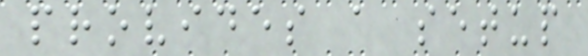provides a setup
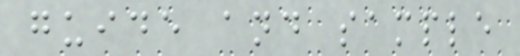guide and sample
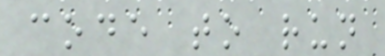code to run
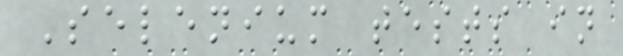Selenium tests in
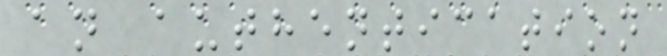an authentication
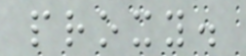proxy.
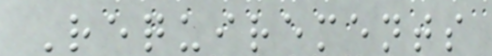Requirements
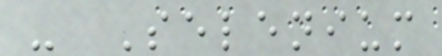- Selenium
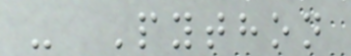- Python
